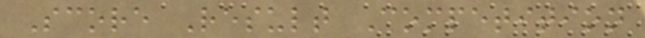Score Result Competition
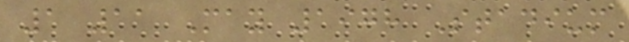1 11 May 1978 Stadium
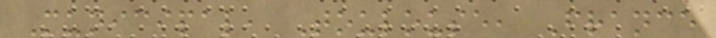Municipal, Toulouse, France
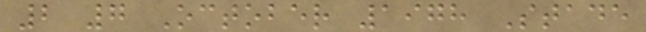2 7 October 1978 Stade
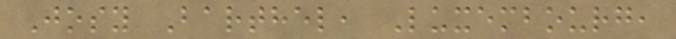Josy Barthel, Luxembourg,
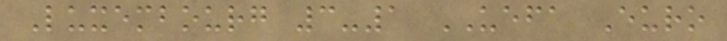Luxembourg 3-1 UEFA Euro
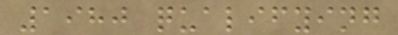1980 qualifying
